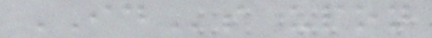IDs upon
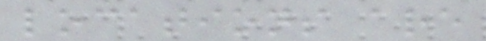locations are
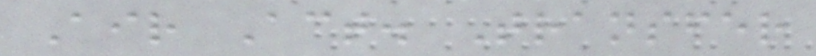Air Act. Transfer
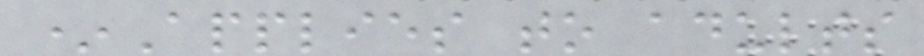*Applies to adults
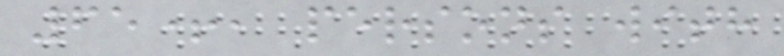65+, persons with
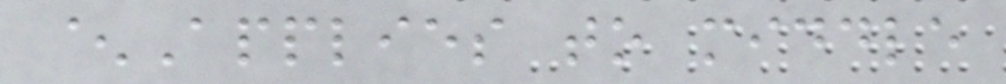^Applies to middle
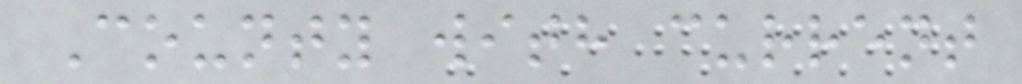County with current
